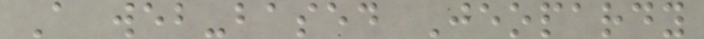A web-based Jeopardy
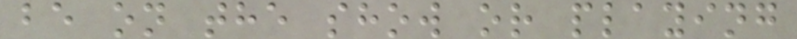be on the show or playing
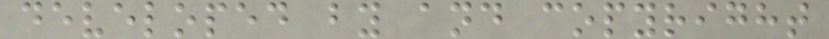developed by and copyright
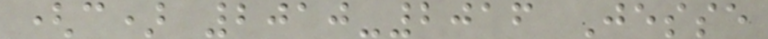(c) 2010-2016 Jesse
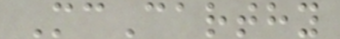McCarthy
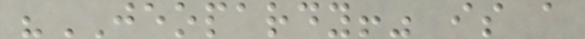"JEOPARDY!" is a
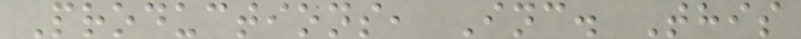Productions, Inc. This
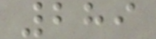289
